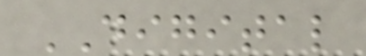DIGITAL
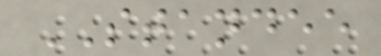STANDEE
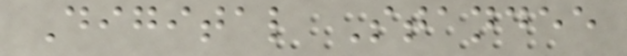Digital Standee
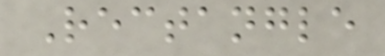Rectangle
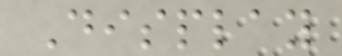Display
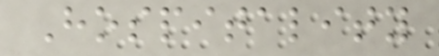Hospitality
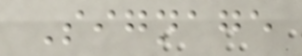Signage
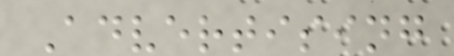Advertising
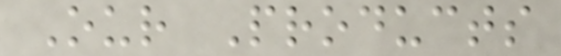Our Products
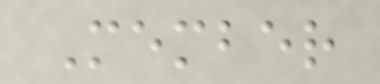Member
